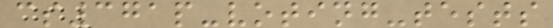cs371p-voting-tests
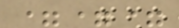===
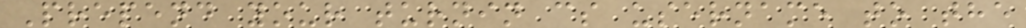Prepend your turnin cs username to the
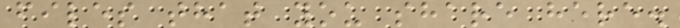files that you share here.
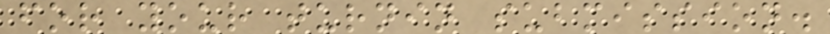for your turnin submission.
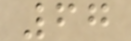67
